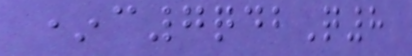*c7qdbQ8
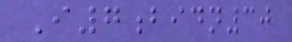I7bidn30
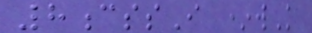8cssI *wK
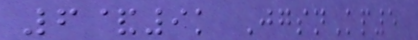6&9k JgsnKp5
